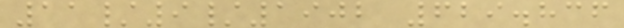11/9/1902 629.836
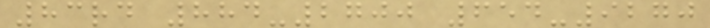83rd 884-2700 654-9270
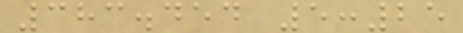383.454 5:25
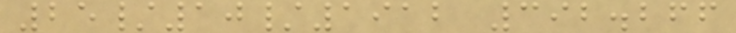25/10/1912 392.266
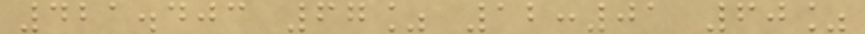421.403 67% 12:01 60%
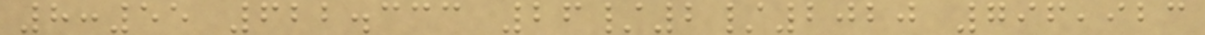8:55 622.333 26/2/2020 796,923
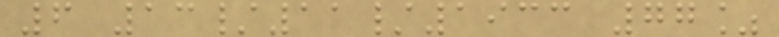6 13/11/1933 77%
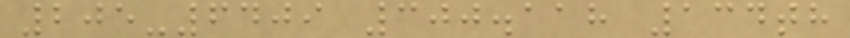205-6409 300.118 134th
